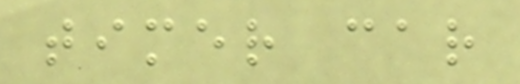timer car
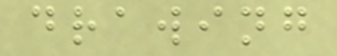drawing
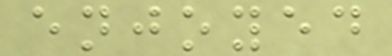enjoyed
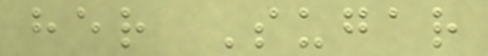her Sugar
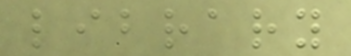library
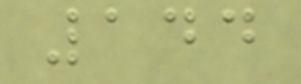144
